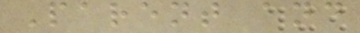Parent and
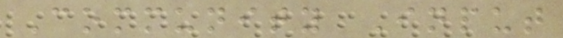Community Input
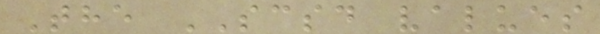The SCSD values
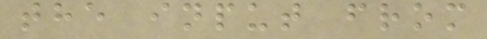the input from
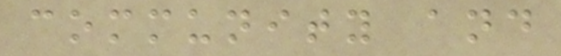community and
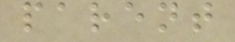parent
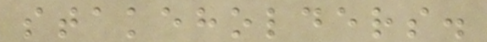stakeholders.
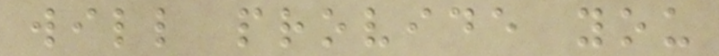will provide you
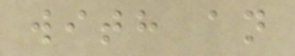with an
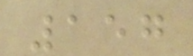157
